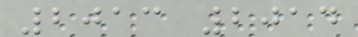2013 2014
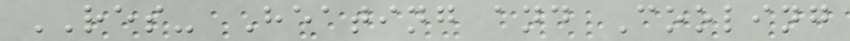RES- Heating and Cooling
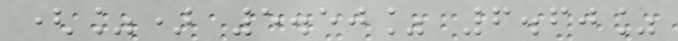(%) 5.50% 6.60%
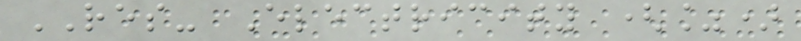RES- Electricity (%)
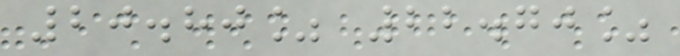20.80% 22.70%
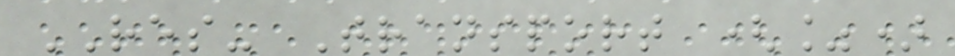RES- Transport (%)
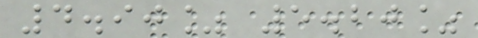4.90% 5.20%
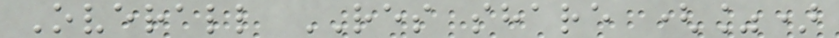Overall RES share (%)
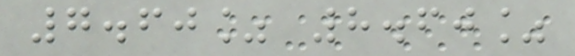7.60% 8.60%
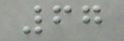67
